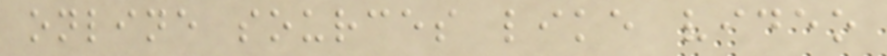online sources like video
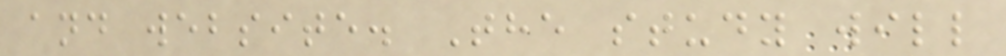and website. The study will
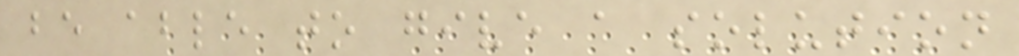be able to give a solution
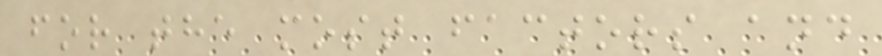for the most factors and
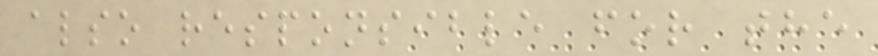also responsible for the
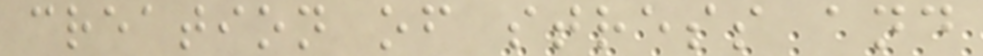creation of stress and
